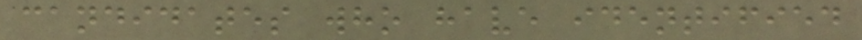candidates who have identified
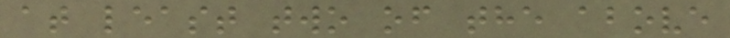at least two of the above
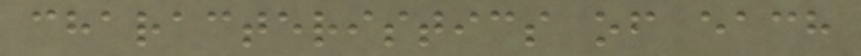characteristics of each
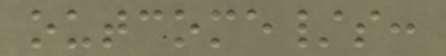outcome/s:
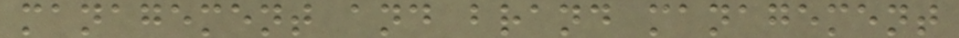management and brand management
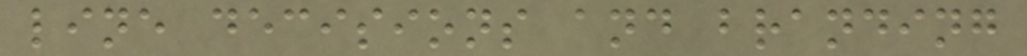line decisions and branding
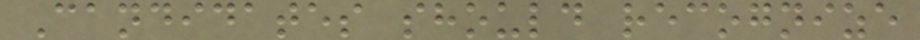Candidates should recognize
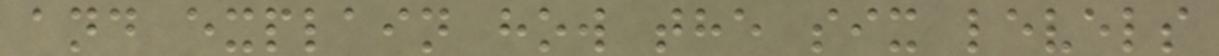and explain how the six levels
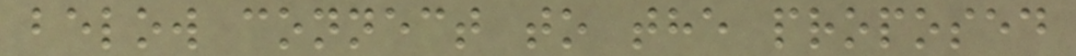below connect to the proposed
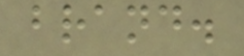brand.
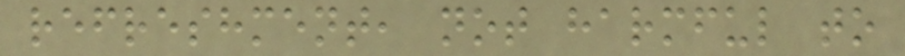refreshment, not harmful to
